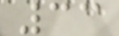33
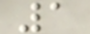1
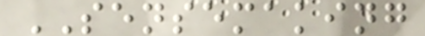SENSEMAKING
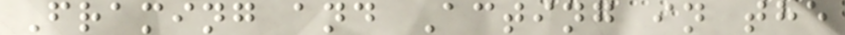Framing and Acting in the
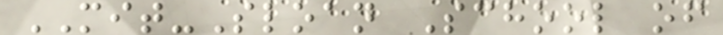MIT-Sloan School of
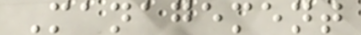Management
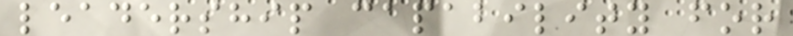leadership capability for
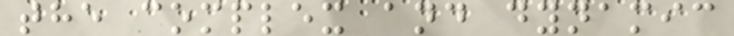the complex and dynamic
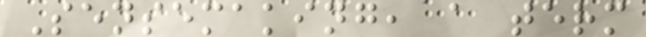Sensemaking, a term
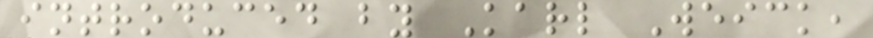introduced by Karl Weick,
